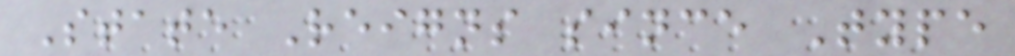State Reigns since Type
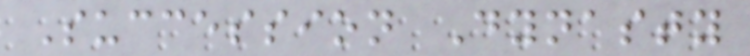Succession Dynasty
